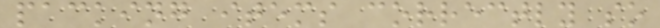packing items correctly so
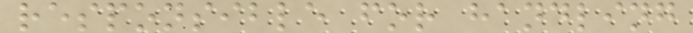responsible for handling
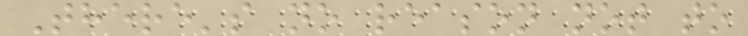There's no reason not to
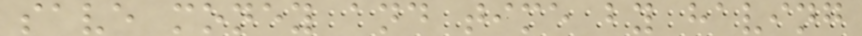save money and time by having
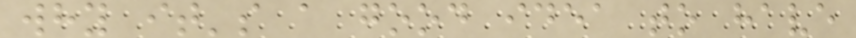why it's a good idea to have
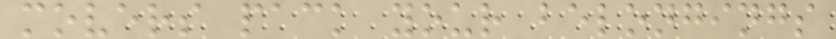movers pack your belongings
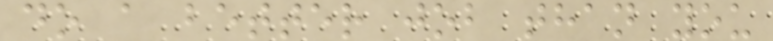do a better job than you
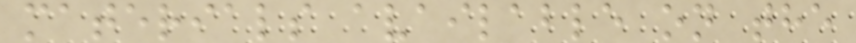materials available on the
